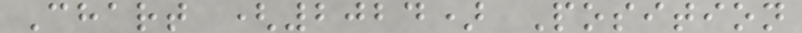Chart (2024) Position
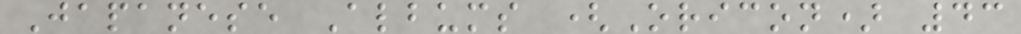Japanese Albums (Oricon) 43
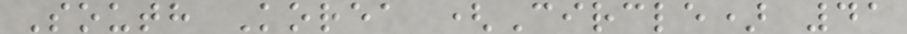South Korea (Circle) 41
